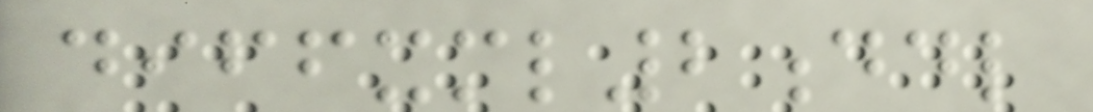diffxml2ddl
